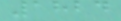1824
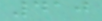410
